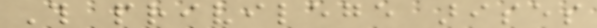This privilege arises
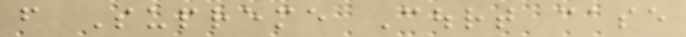from Supreme Court case
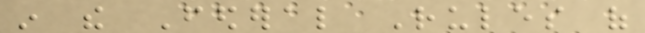in the Federal Rules of
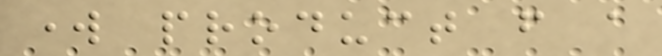work product from a
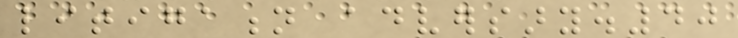litigation adversary.40
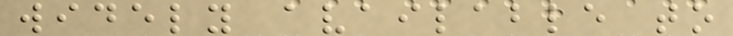widely available to
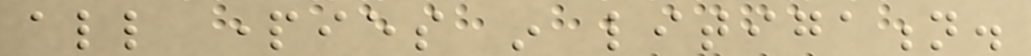all parties in litigation.
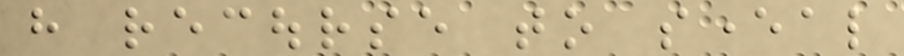have recourse to several
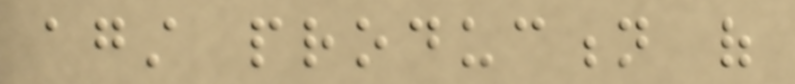against production of
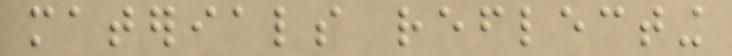materials reflecting
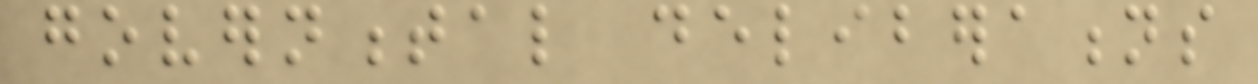governmental deliberations
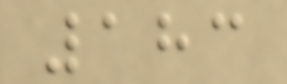183
